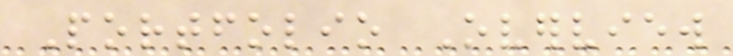Portfolio Overview
